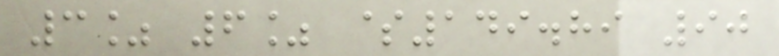3% 6% $149.89 90
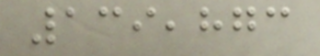139,873
